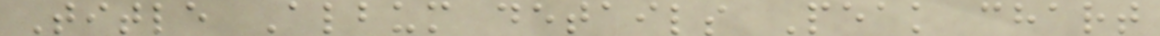Title Album details Peak chart
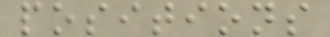positions
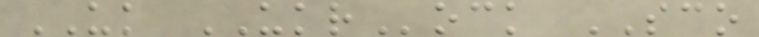UK UKRock SCO
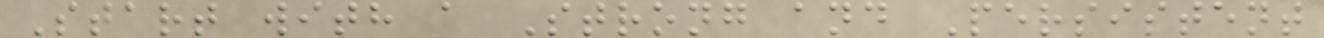Start with a Strong and Persistent
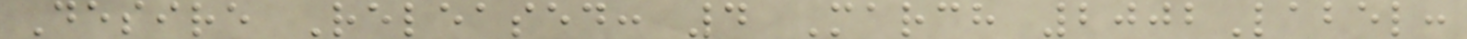Desire Released: 4 March 2002Label:
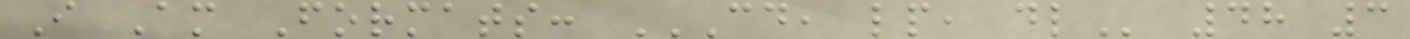I Am Formats: CD, LP, DL 48 3
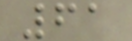61
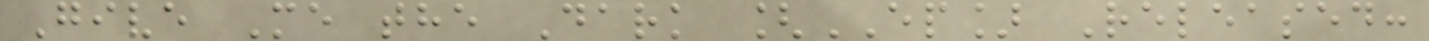Give Me the Dark [EP] Released:
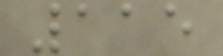115
